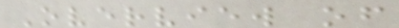Overview of
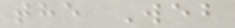the Web
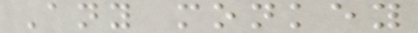Any monkey
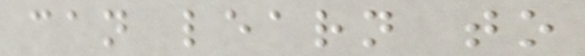can learn to
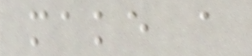make a
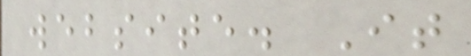website. It
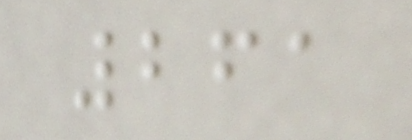261
